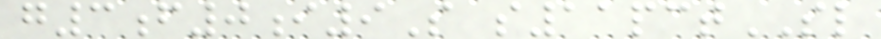g3f0i9S s11pctSL
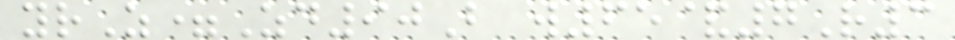yrZ=Zd90B w65&7R3
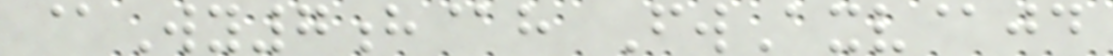@Wy7h@h FwAxv@jd
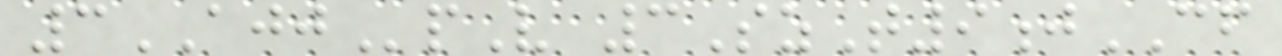3AJJpV 3SzT9jCF
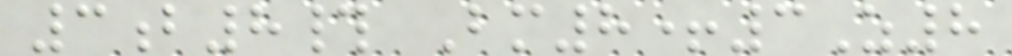3b8# Bm8+3Z8
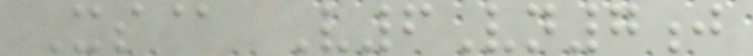Xs@ V6Vn7j
